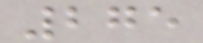275
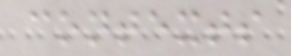contexts
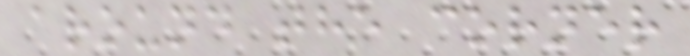around the corner
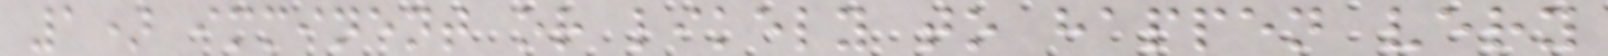1) imminent or likely to happen very
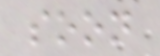soon
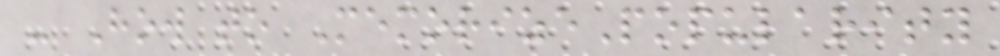- How to MemorizePopularity
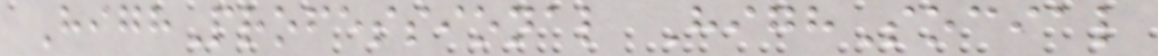HighProfessional HighSocial
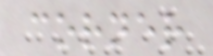corner
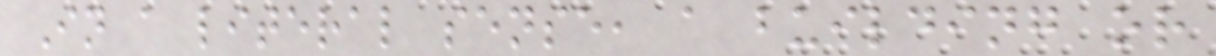In a literal sense, a building or
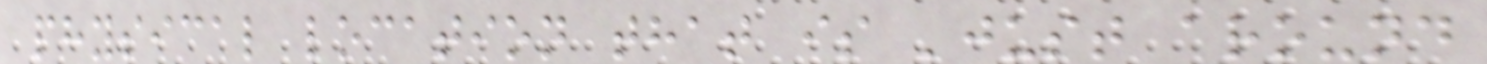physical location that is 'just around
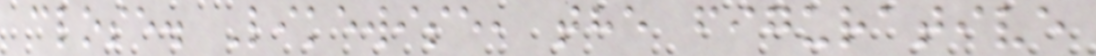close. Likewise, the figurative
